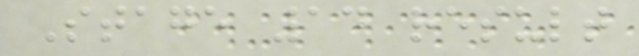Stage 14 result
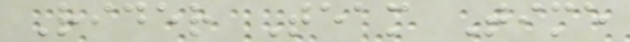Rider Team Time
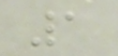1
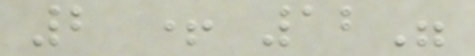2 + 12"
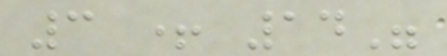3 + 14"
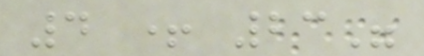4 + 23"
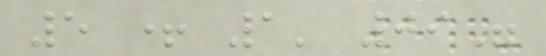5 + 1' 09"
